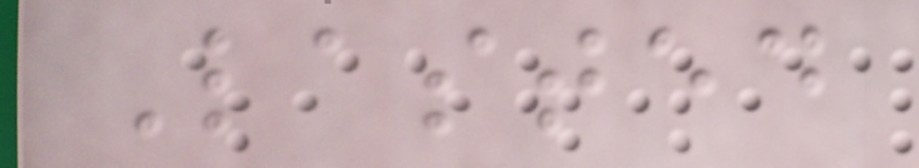Lasted
